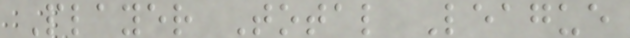Player Total League
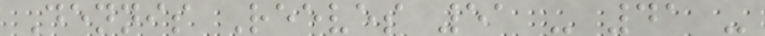Dennis Reeves 51 - 41 -
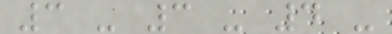3 - 3 - 4 -
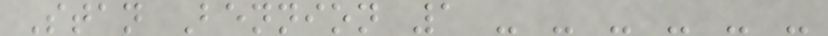Stan Bennion 1 - - - - - -
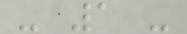- 1 -
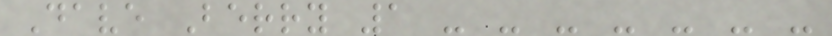Dave Berry 1 - - - - - - -
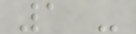1 -
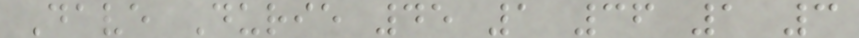Dave Durie 45 1 36 1 3
